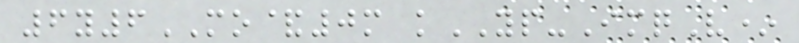6y6MO&0m kYP-ImqV*
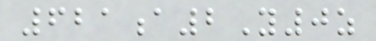621a2Y0z
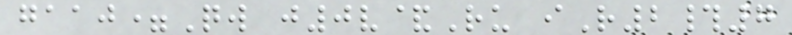gaaj=Qw j0v&Ru iR2#7
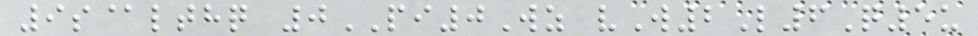9s@lthq 0PI0Wz vW2L6Q5u
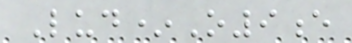Lud*O9e
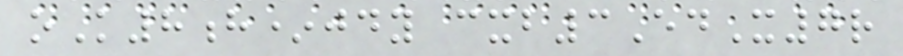oK8h*jdy cxb3EdX7r
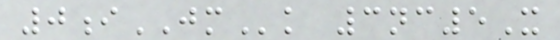0iJMk 3nc5X
